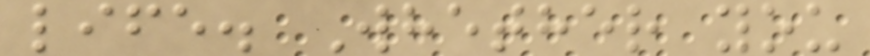life. Whether you
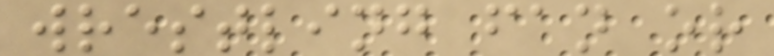wrestling fan or
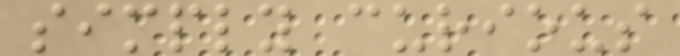simply curious
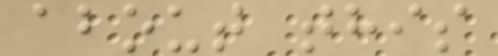about this
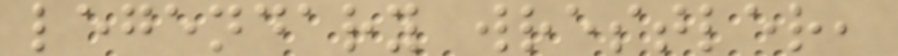legendary wrestler,
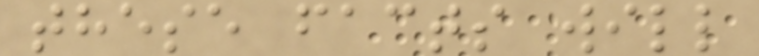these facts will
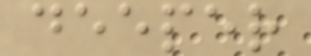deeper
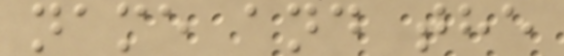name and the
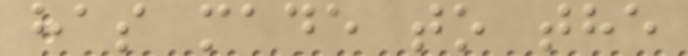has made to the
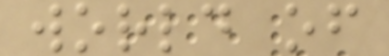world of
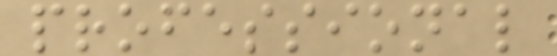professional
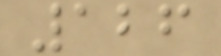126
